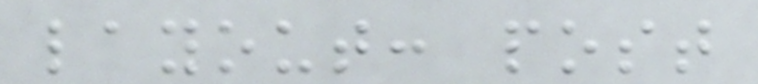layout: post
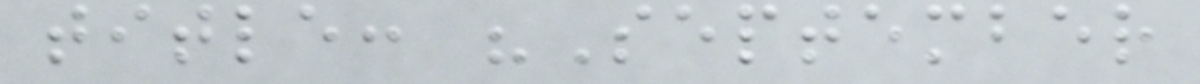title: "September
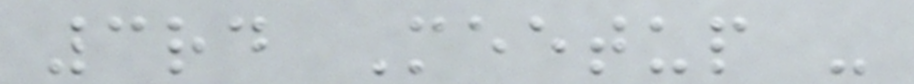3rd Meetup -
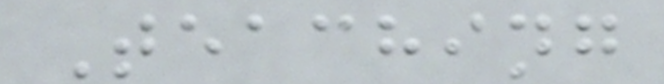Teaching
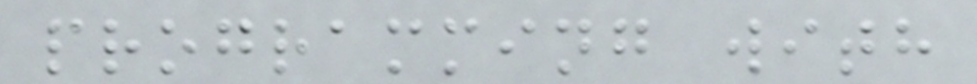programming with
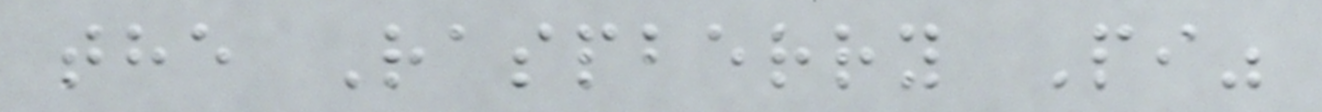the Raspberry Pi"
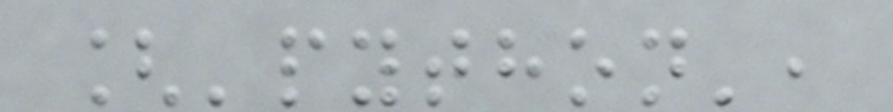['python',
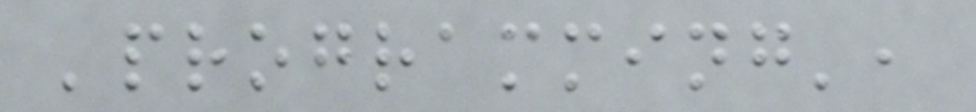'programming',
